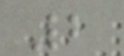2
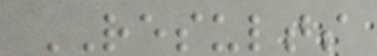RESULTS
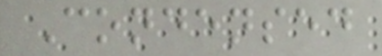Condensed
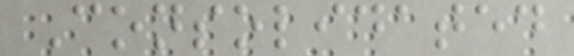Consolidated
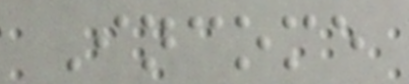Income
